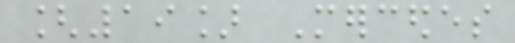[19] Mercedes
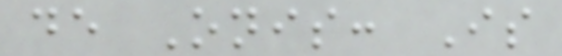de Onis: Is
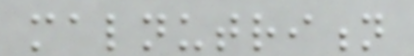malnutrition
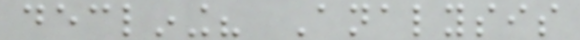declining? Analysis
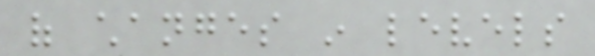of changes in levels
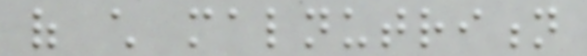of child malnutrition
